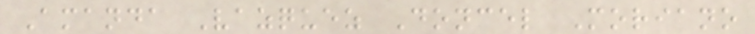Amanda Vazquez Doncel Moriano
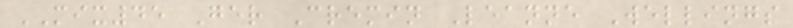MIX45 Ger Cremin Leanne Wellings
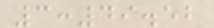3:49.52
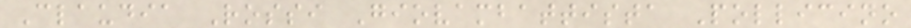Claudia Rossi Giovambattista Pollicino
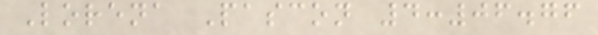Lorena Pascon 4:06.76
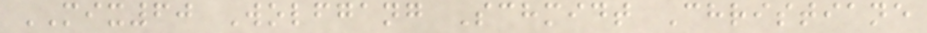MIX60 Wolfgang Schmidt Christiane
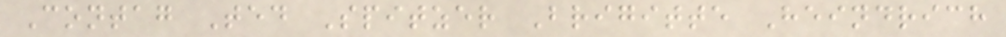Contag Ted Spitzer Brigitte Heindrich
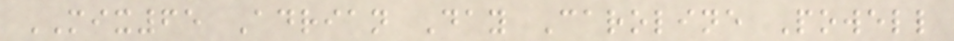MIX65 Adrian Day Caroline Powell
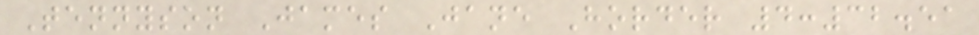Tennyson James Jane Horder 4:32.51
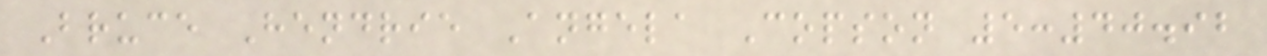Bruce Hendrie Angela Copson 5:40.92
